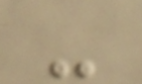-
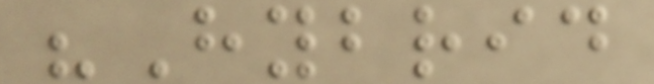"Hybrid
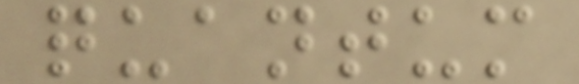quantum
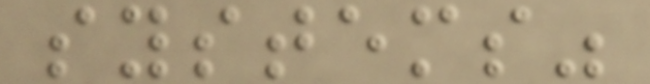systems"
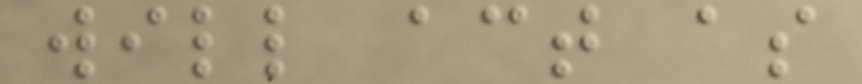will act as
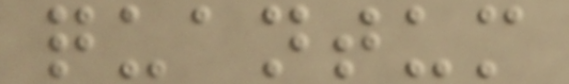quantum
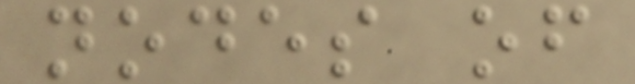nodes of
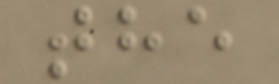the
